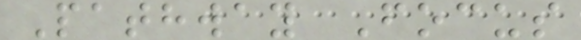Pathway Focus
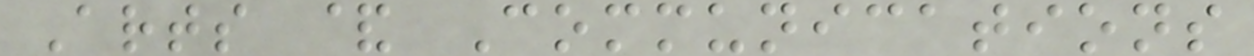Arts & Communications
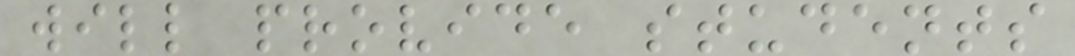will provide students
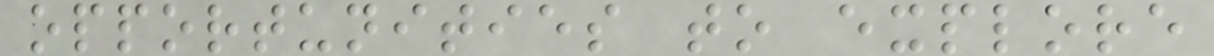opportunities to explore
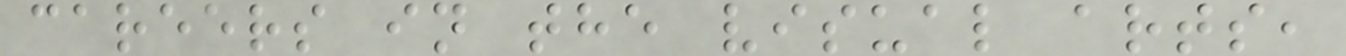careers in the visual arts,
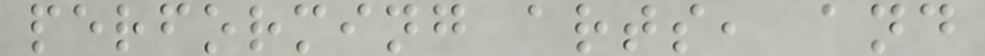performing arts, and
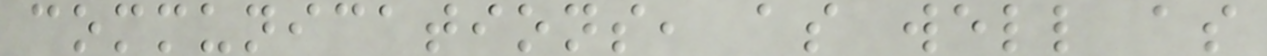communications, as well as
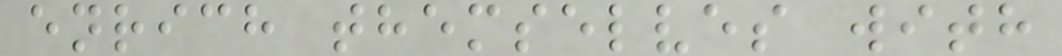enrich themselves with
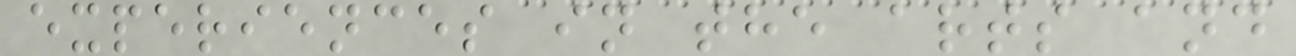experiences in the arts and
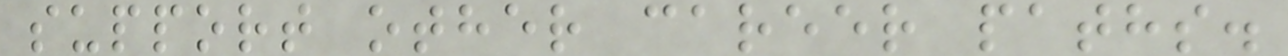support other career paths.
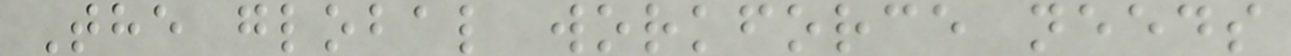The global workforce needs
